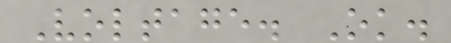Voltage. Ok.
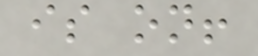is on!
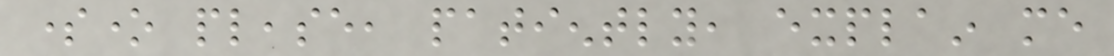someone please, patiently, explain me
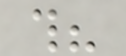this?
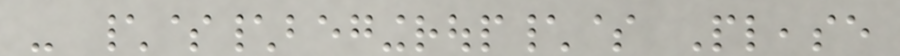- \$\begingroup\$ Please
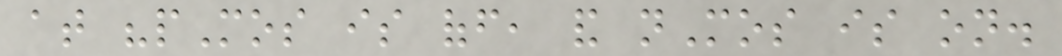at "pMos is off, and nMos is on.
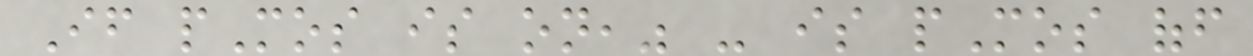If pMos is on," - is pMos off
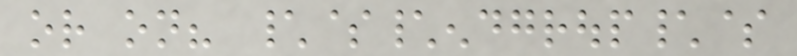or on? \$\endgroup\$
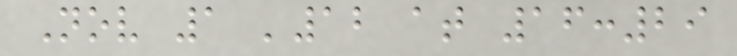Nov 1 '12 at 16:29
